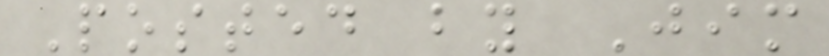Posted by Jim
